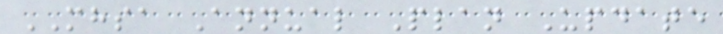MHSA Annual Plan Update
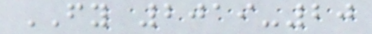FY 2019-20
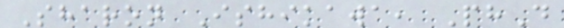Sharon Ishikawa, PhD
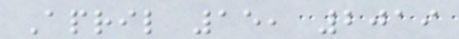April 15, 2019
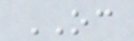OC
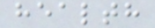health
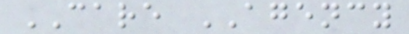CARE AGENCY
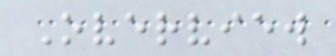Overview
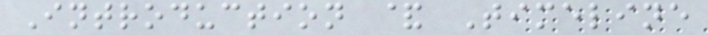Introduction & Timeline
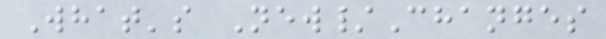What's New/Changes
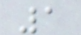1
